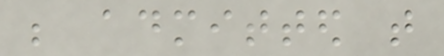be admitted that
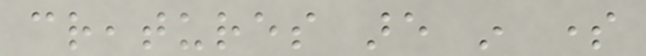creatures are in some
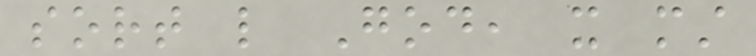sort like God, it must
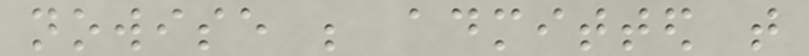nowise be admitted that
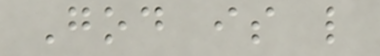God is like
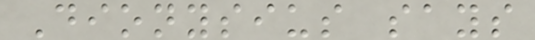Dionysius says
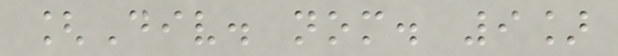[Div. nom. 9]
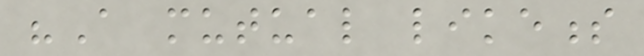"A mutual likeness
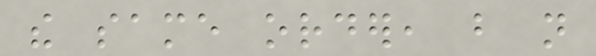the same order, but not
